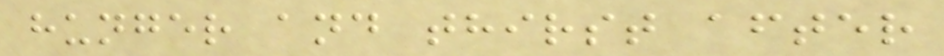hunger and thirst after
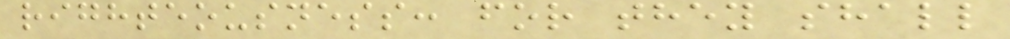righteousness: for they shall
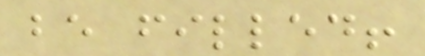be filled!
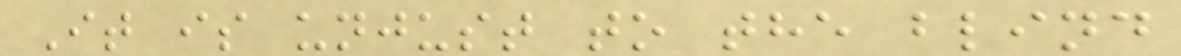It is unjust to the blind
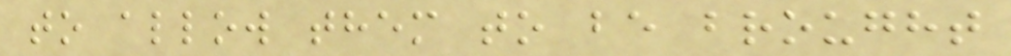to allow them to be brought
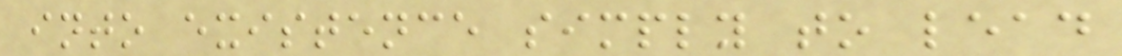into existence simply to lead
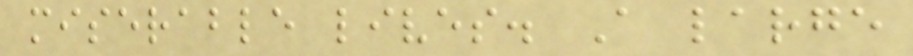miserable lives. A large
